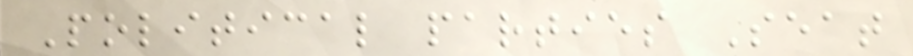Political parties Seat
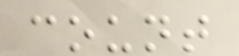count
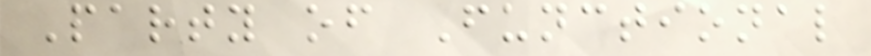Party of Functional
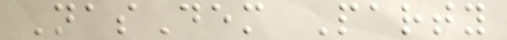NasDem Party
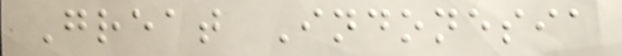Great Indonesia
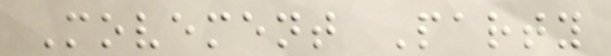Movement Party
